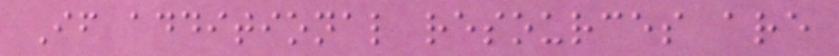If additional resources are
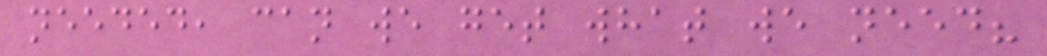needed, can we get what we need?
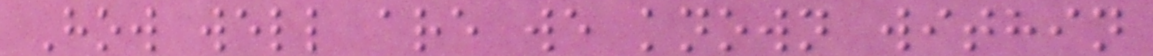How well are we known within
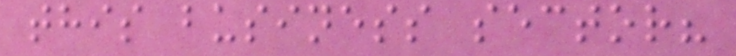this business sector?
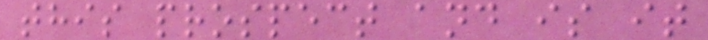this prospect and is it
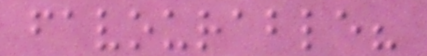favourable?
